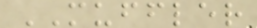MUFFLER
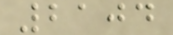2104
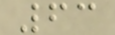63
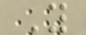Y
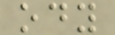ody
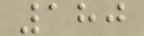180
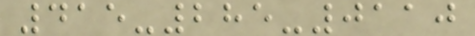415-285-0110
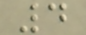4
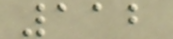112
